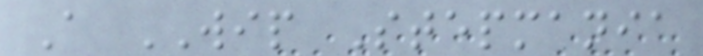A WIP Stepmania
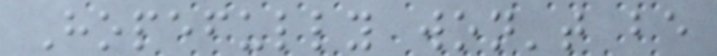Hopefully won't be
